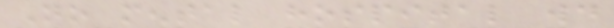No mental hospital would
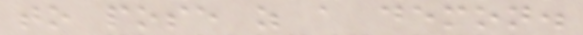to pose as a demon.
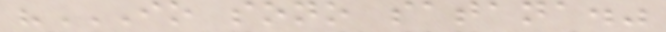"IO SONO SATANA."
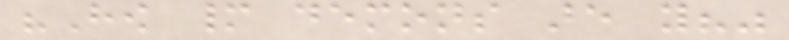"How many demons are you?"
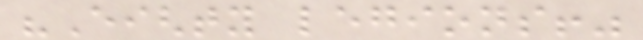"Eighty legions!"
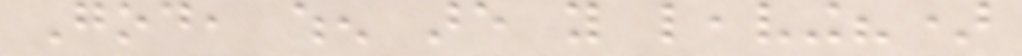God, when are you leaving?)
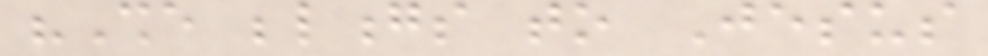"She belongs to Jesus
